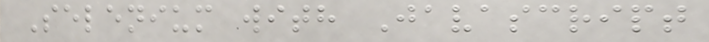Selenium with Javascript
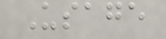Usage
